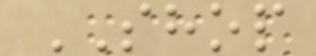SHOP
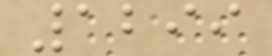1299
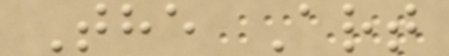The Art
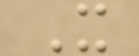X
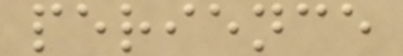perience
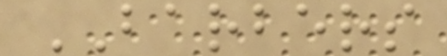BARBERS
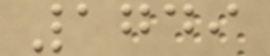1749
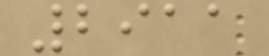2911
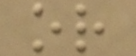or
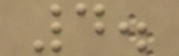4.
